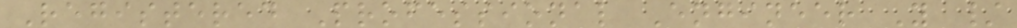Registered Professional Engineer Y /
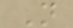N
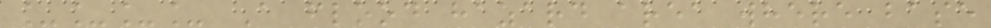____ A flood hazard area where base
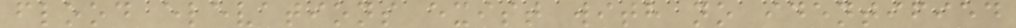flood elevations exist with no identified
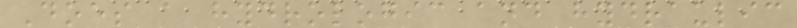Does a hydrologic and hydraulic
